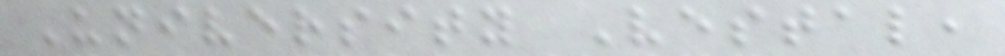University Vestal,
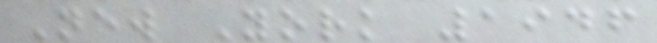New York 1946
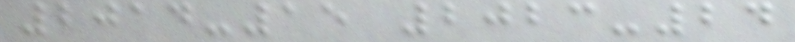2014-15 2023-24
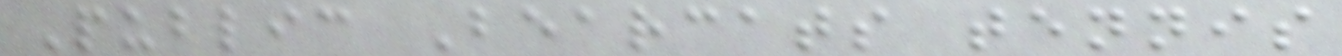Public Bearcats tennis
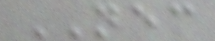NEC
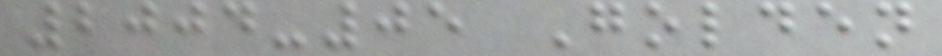2004-05 Golden
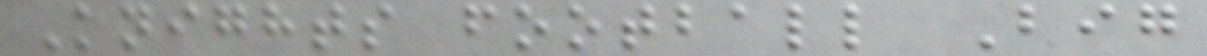Knights football Big
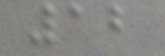12
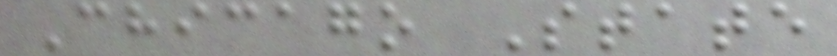Chicago State
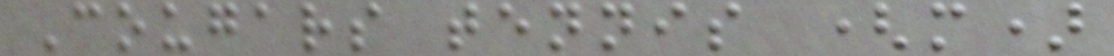Cougars tennis (m)
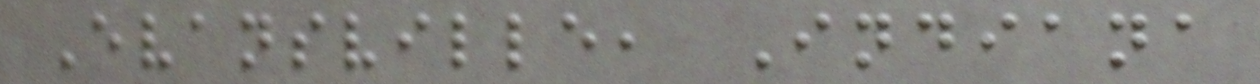Evansville, Indiana
